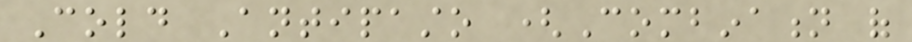Cold Antipasto (Combination of
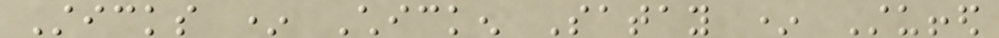Sticks * Chicken Satay * Stuffed
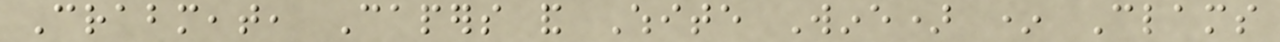Crabmeat, Capers and White Wine) * Clams
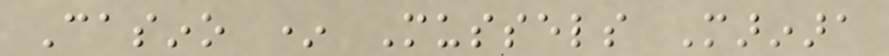Casino * Mussels Marinara
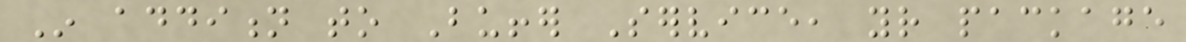In addition to Buffer Service, your package
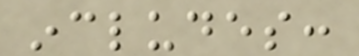includes:
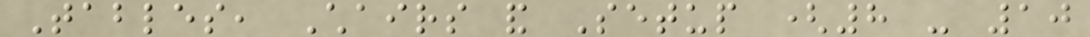Tables, Chairs and Setup (8 - 10
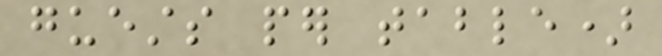guests per table)
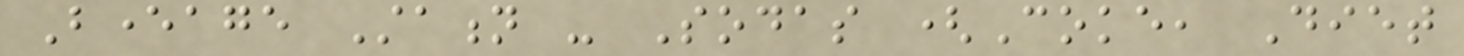Beverage Station - Sodas (Coke, Diet
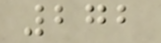272
